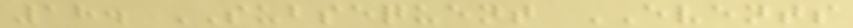18. SUBSEQUENT EVENTS
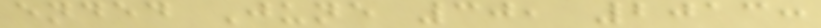ended June 30, 2013:
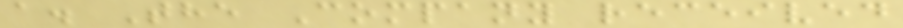a. The Company received
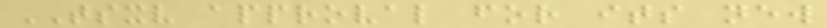TSXV approval for its new
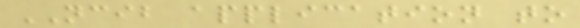NCIB application to
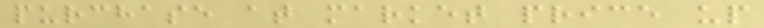purchase at market price up
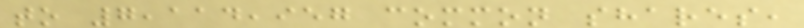to 7,114,957 common shares,
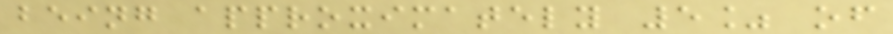being approximately 5% of
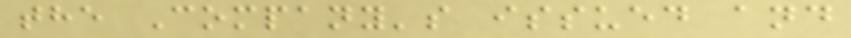the Company's issued and
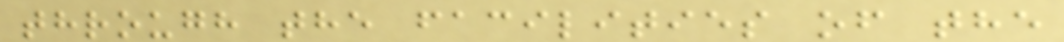through the facilities of the
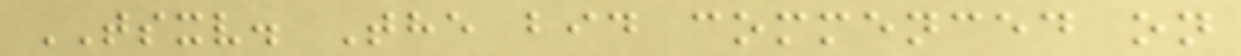TSXV. The bid commenced on
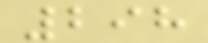298
